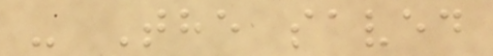- The saved
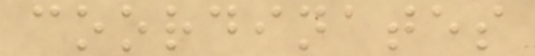coordinates
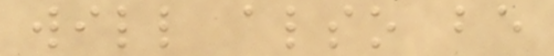will also be
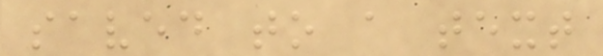saved to a text
